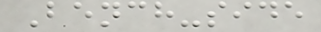Bench-side
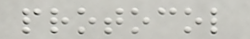protocol
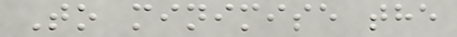To minimise the
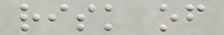risk of
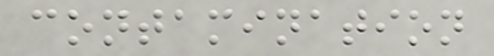contamination
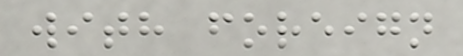with foreign
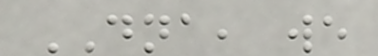DNA, we
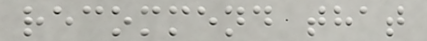recommend that
